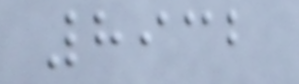8932
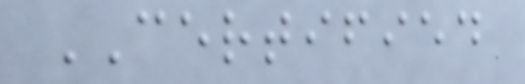CERTIFIED
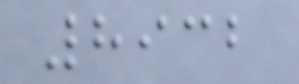8932
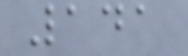141
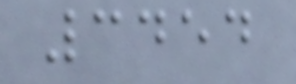3454
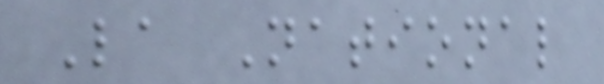La National
